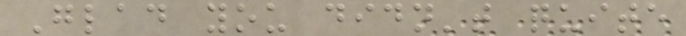Glad you didn't quite
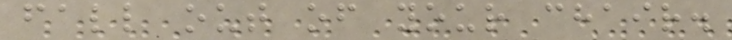fall out of your chair.
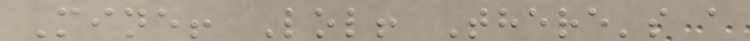Mine! Lol! There's a
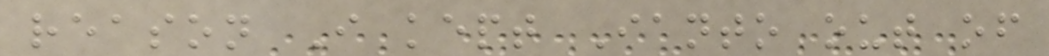reason I kept Ianto out of
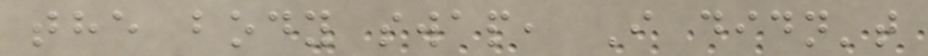the body swap, I didn't
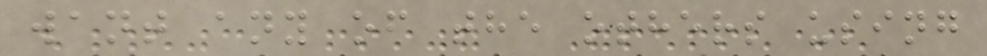want any of the others using
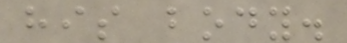his body.
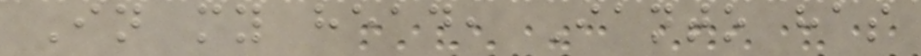In my head, Ianto has
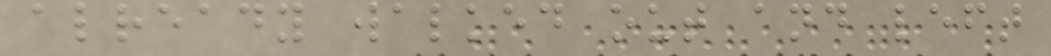already walked out and left
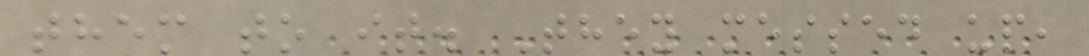them to it. They messed up,
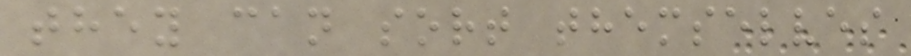they can sort themselves
